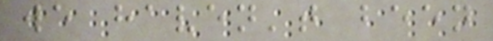we haven't been
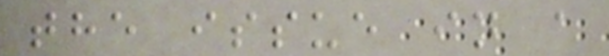the issue in a
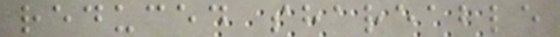reduced shareable
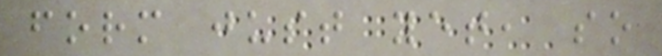form just yet, so
